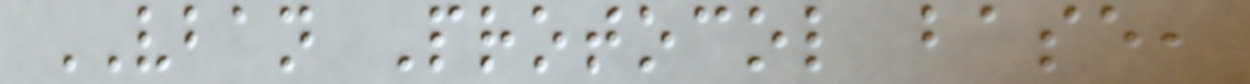VBAN Protocol base,
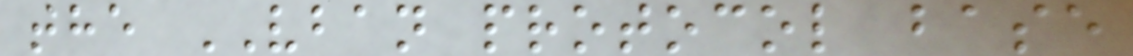the VBAN protocol base
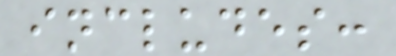includes:
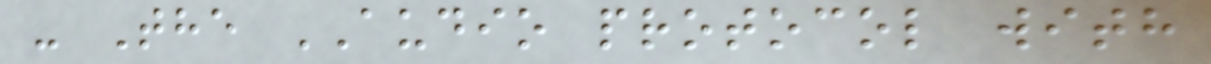- The AUDIO protocol with
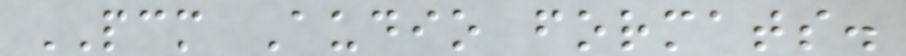PCM Audio formats.
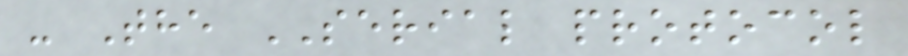- The SERIAL protocol
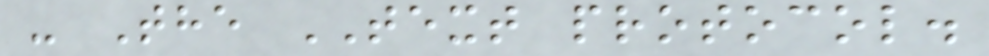- The TEXT protocol.
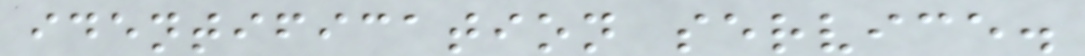identification service.
